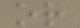or
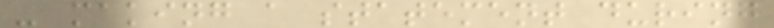- making a statement during
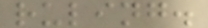ruling.
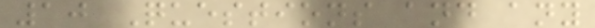10 Questions and any
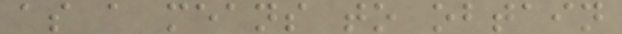as a means to obtain
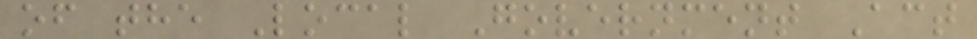of the Local Government Act
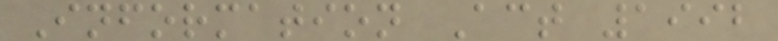Information Act 1992
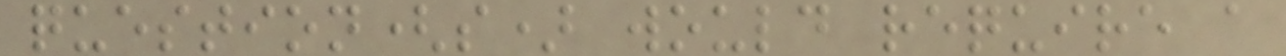question(s) would require a
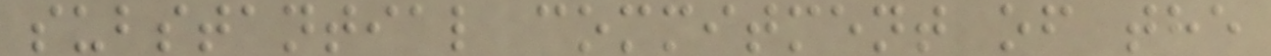substantial commitment of the
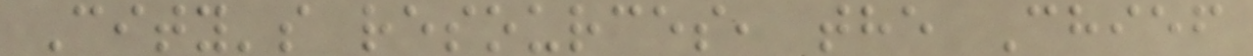City's resources, the Chief
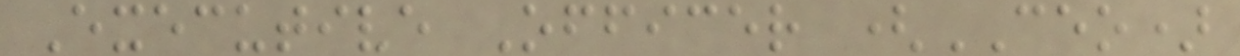Executive Officer (CEO)
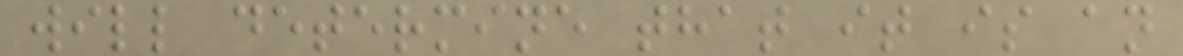will determine that it is an
